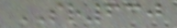SR630
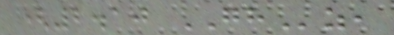(2.10 GHz,
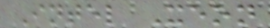Intel Xeon
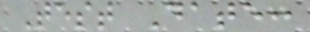Test Date:
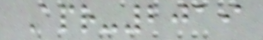Apr-2019
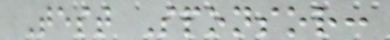Test Sponsor:
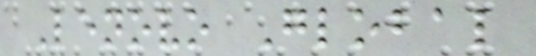Lenovo Global
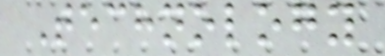Technology
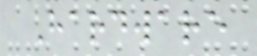Hardware
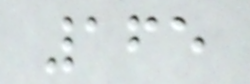165
